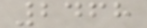2468
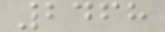2468
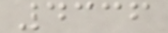4336
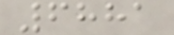6881
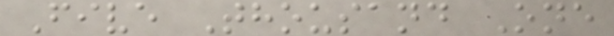Five Thousand One
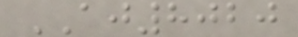AJ8020
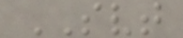SVT
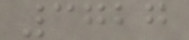3727
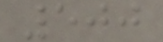500
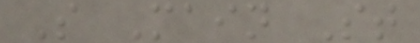S Main St
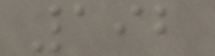192
